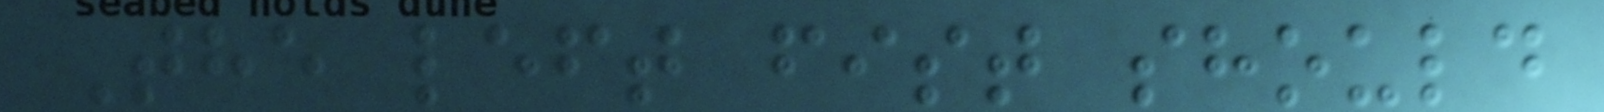The left fist should
